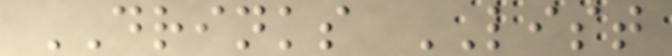DRINKS LIST
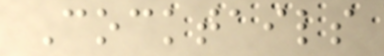Cocktails
